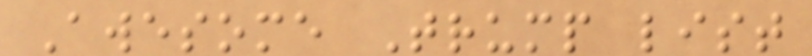Awesome Trump list
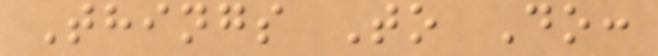Things To Do:
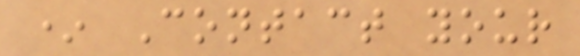* Contact your
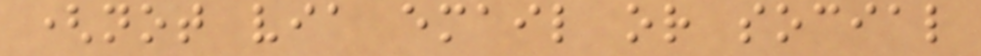(not via email or social
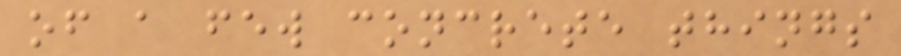of a few concrete things
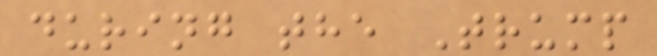during the Trump
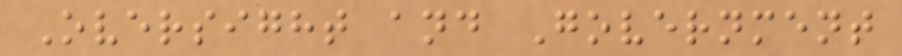Oversight and Government
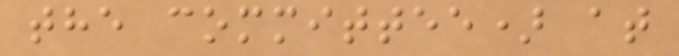the committee) at
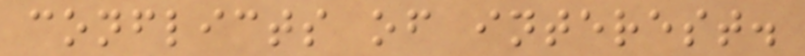conflicts of interest.
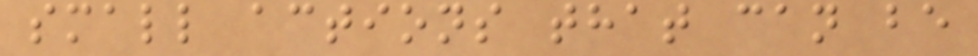small actions that can be
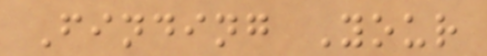Finding Your
